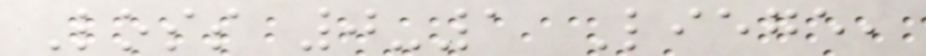Loss 0-1 Liege,
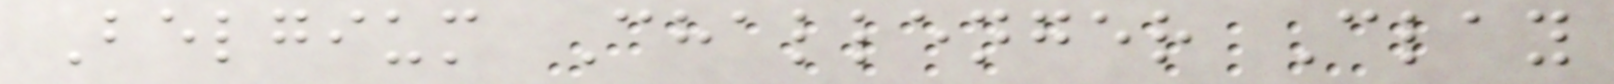Belgium Challenger Clay
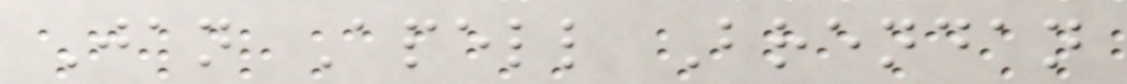Jan Apell Brendan
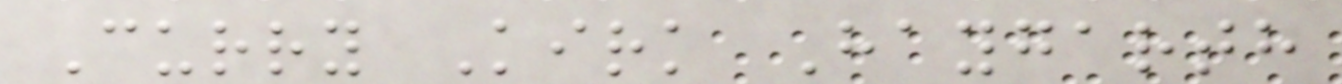Curry Kirk Haygarth
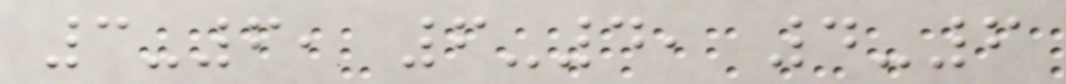3-6, 6-4, 4-6
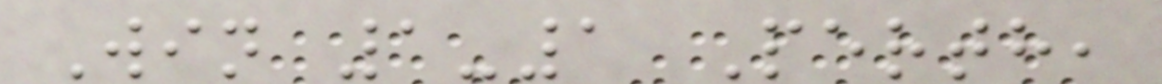Win 1-1 Perth,
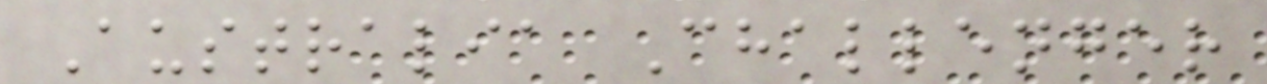Australia Challenger
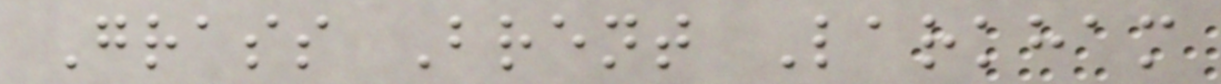Grass Brent Larkham
